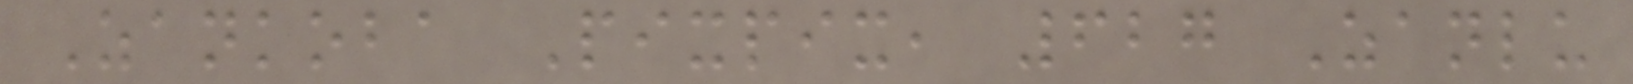Zankoba Pixpix, 627 Zanlu
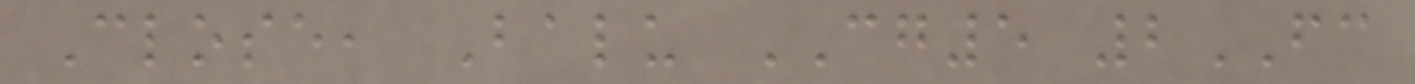Close, Balu CG5 2FC
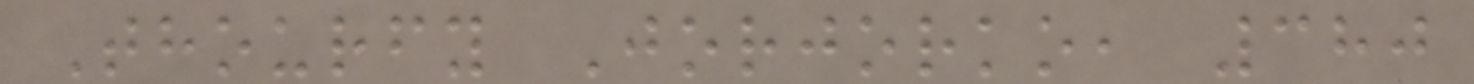Thourfy Jorjorko, 380
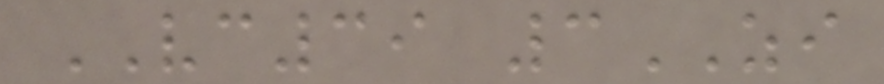VC39 3ZI
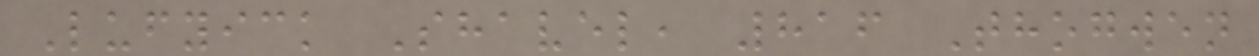Lufyick Shavel, 816 Thogwen
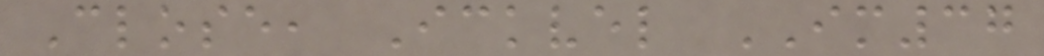Close, Ickvel IM37
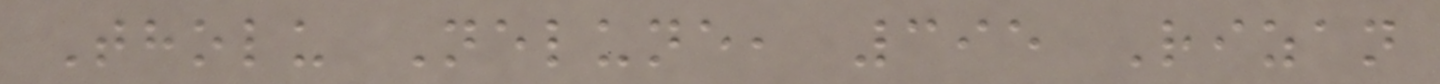Tholu Nelune, 395 Rizan
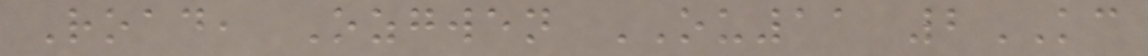Road, Ozgwen OU11 2KC
